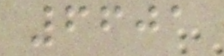6601
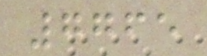7765
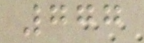777
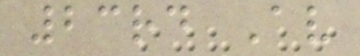23rd Av
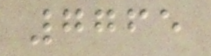7765
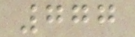777
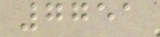7751
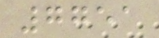7751
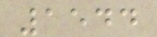1544
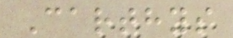Carthys
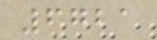6721
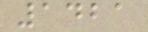1421
